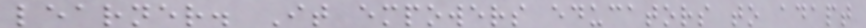learner. It empowers educators to adapt
